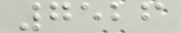7526
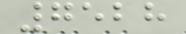7528
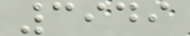3949
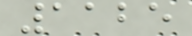1125
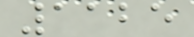1125
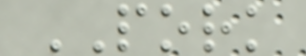PORK
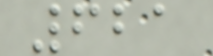621
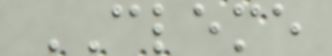CLEME
